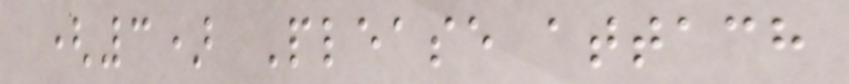(3) Please attach
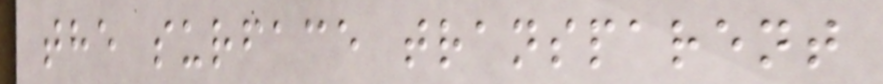the surface transparent
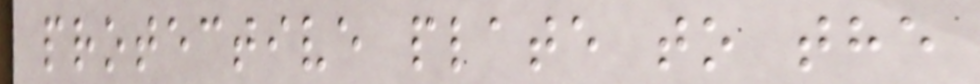protective plate to the
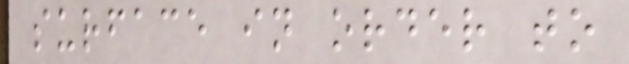surface in order to
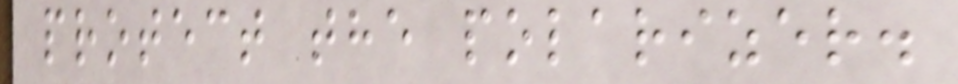protect the polarizer.
